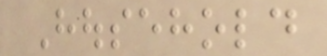Household
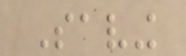Saving
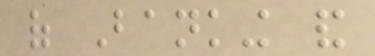of Banking and
